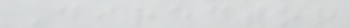Director
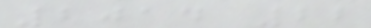2014 22
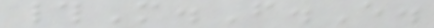#M.F.E.
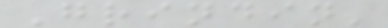Grindin'
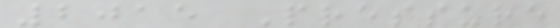2015 Pressure
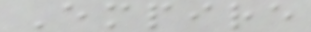Empire
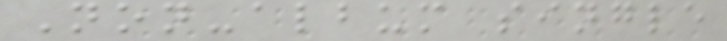Non-album single
